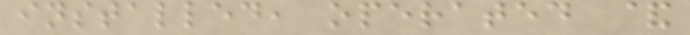installed, operated &
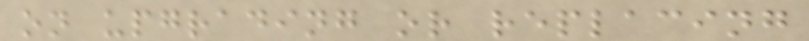on upgrading or replacing
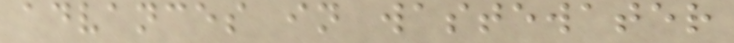advances in wastewater
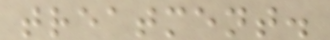treatment.
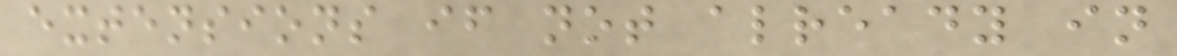extensions if not already in
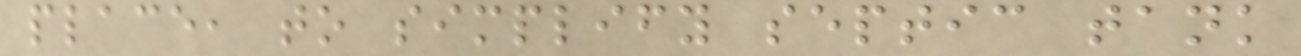place, to simplify septic tank
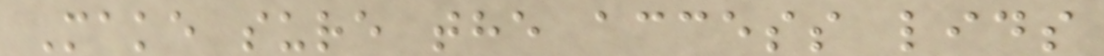Make sure the access lids
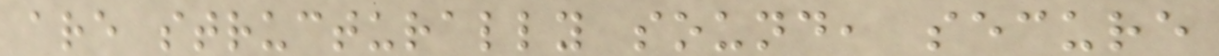are structurally sound, secure
